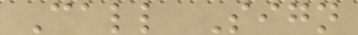Call Sign
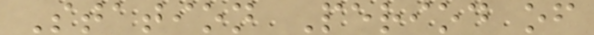Station Period of
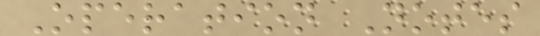Operation Notes
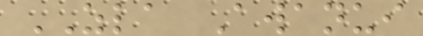ZLA Awanui
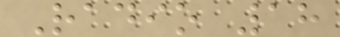Radio 18
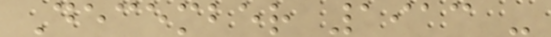December 1913 -
